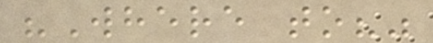"Where to?"
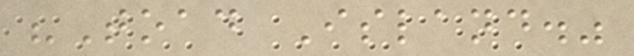"Toad Island."
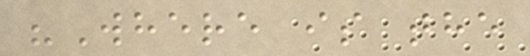"Where is the
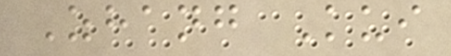Zhang Kui
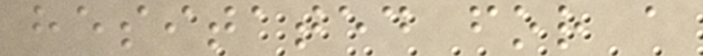hesitated for a
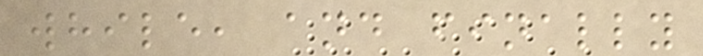while, and finally
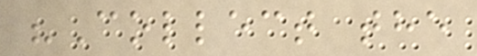"Collect the
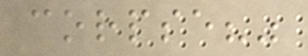corpse?"
